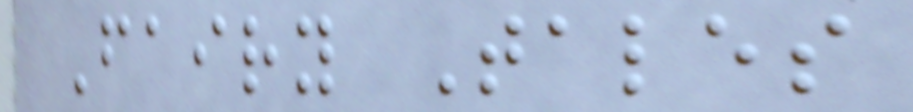Fairy Tales
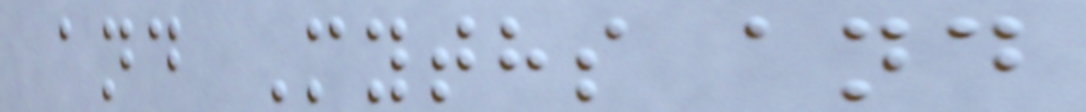and Myths and
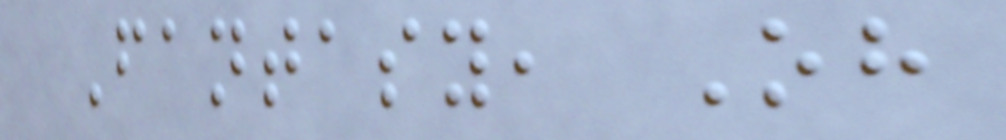Fantasy, Oh
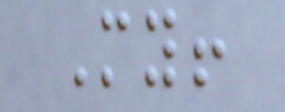My!
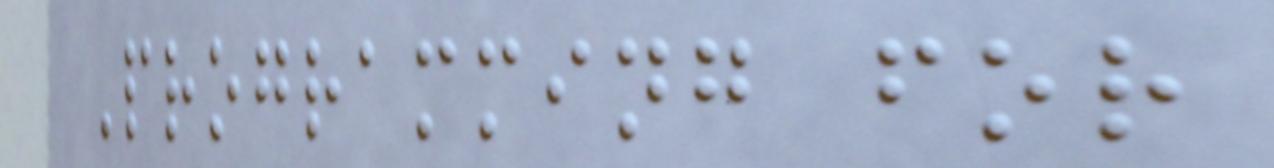Programming for
